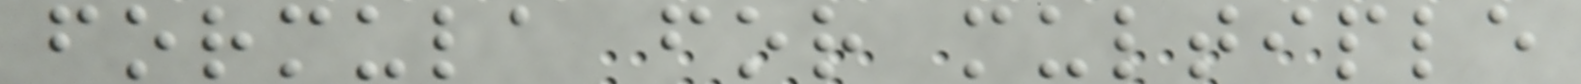formula for multiple
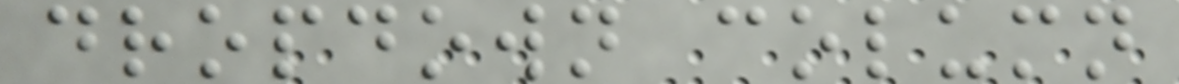dropdown column
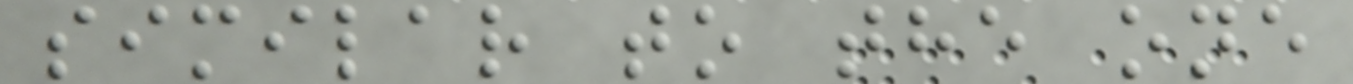similar to the one
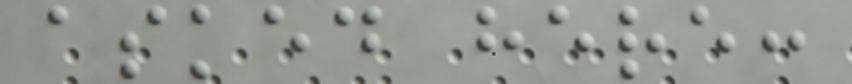asked here:
